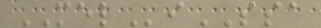MELiSSA
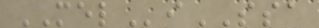MELiSSA
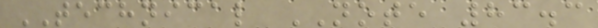TECHNICAL NOTE 83.3
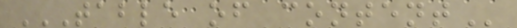TABLE OF CONTENT
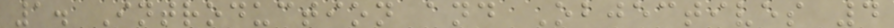1. Introduction and Objectives 4
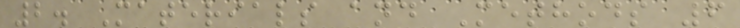2. Materials and Methods 6
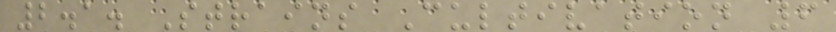2.1. Strains Cultivation 6
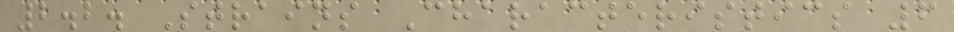2.2. Strains Characteristics 6
